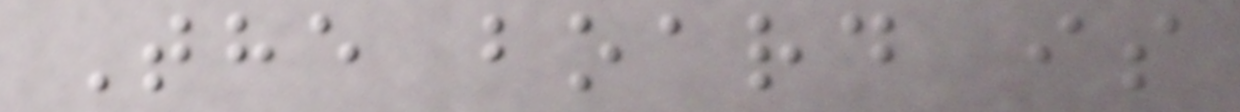The board is
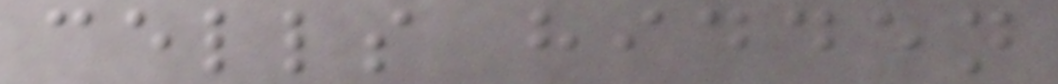cells hidden
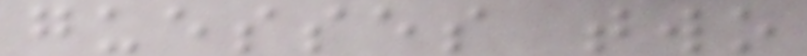guesses two
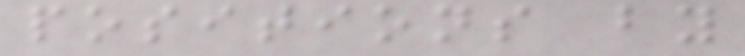positions by
